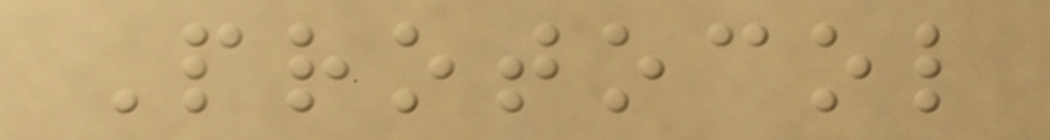Protocol
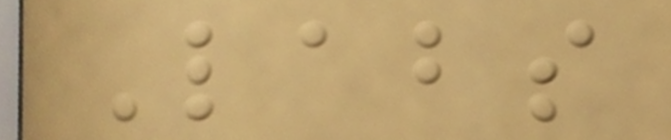Labs
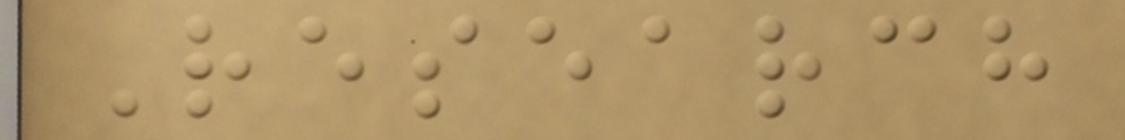Research
